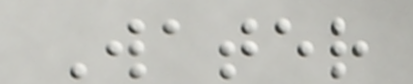Water
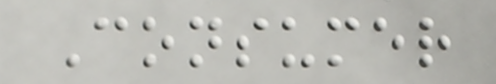Consumer
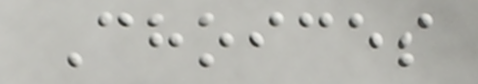Choices
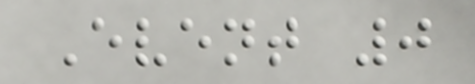Event 0
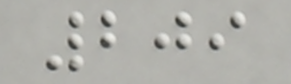209
